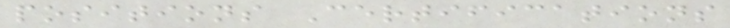positions Certifications
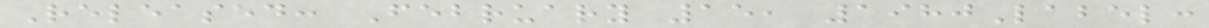Released: February 15, 1980Label:
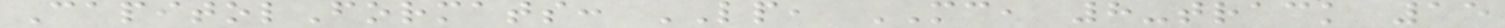CapitolFormats: LP, MC, 8-track 15
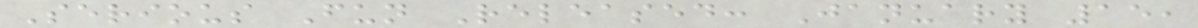Serious Fun Released: January 15,
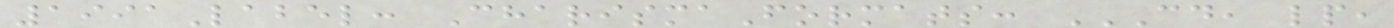1991Label: CharismaFormats: CD, LP,
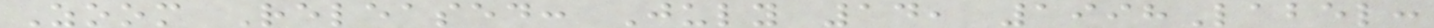Zoom Released: July 14, 1998Label:
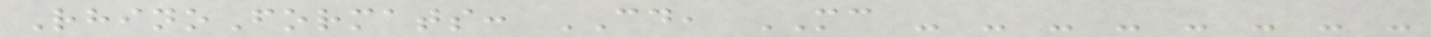RhinoFormats: CD, MC - - - - - - - -
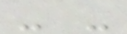- -
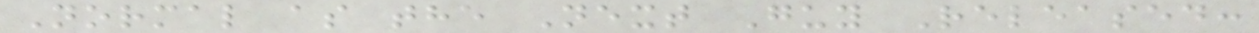Normal as the Next Guy Released:
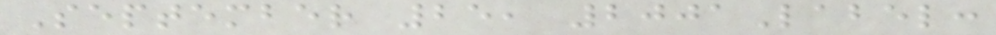September 25, 2001Label:
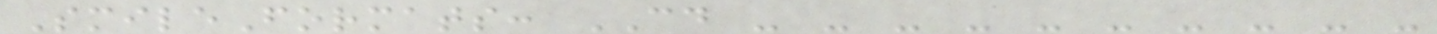SmileFormats: CD - - - - - - - - - -
